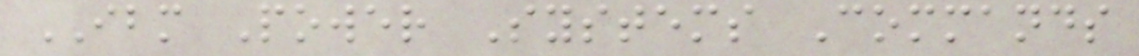IBM Power Systems Commands
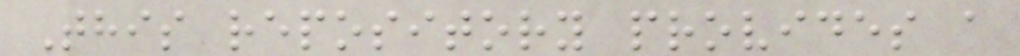This repository provides a
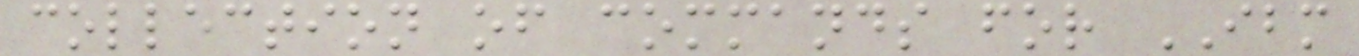collection of commands for IBM
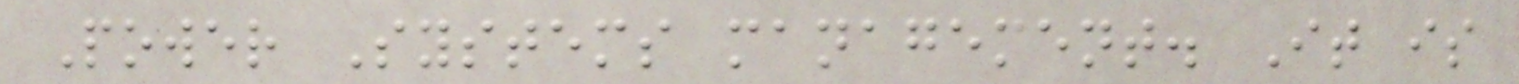Power Systems management. It is
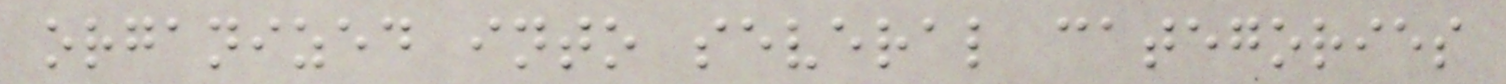organized into several categories
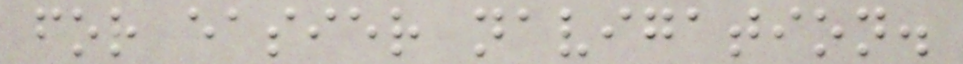for easier navigation.
